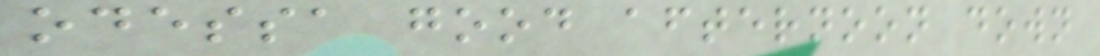odessa good afternoon down
